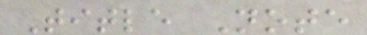Title Note
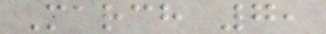March 7,
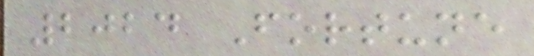2024 Fortune
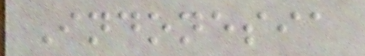Indonesia
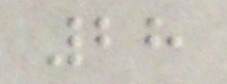28
